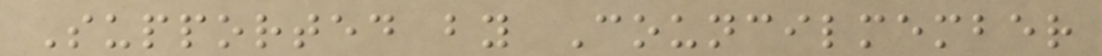Supported by Councilmember
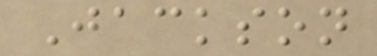Jackson
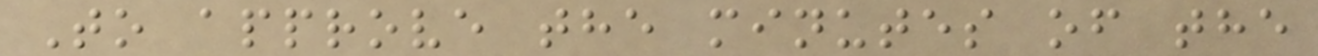To approve the minutes of the
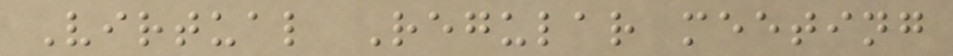Virtual Regular meeting
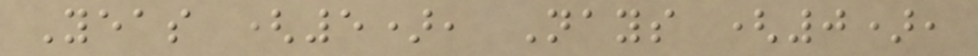Yeas (5), Nays (0),
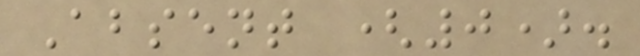Absent (0).
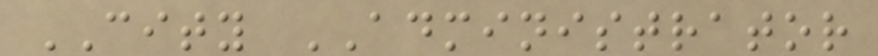CITY ADMINISTRATOR
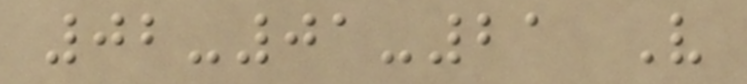02-01-21 V
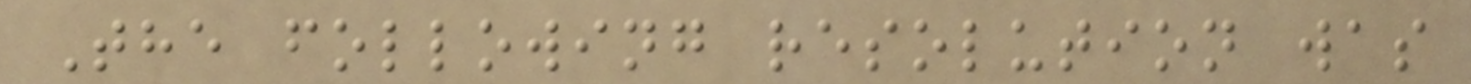The following resolution was
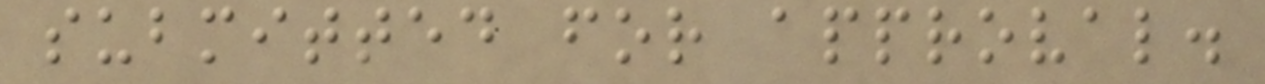submitted for approval.
